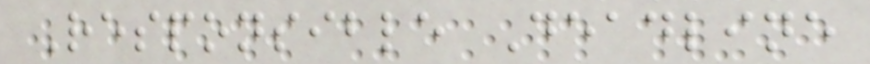Responsible Deadline
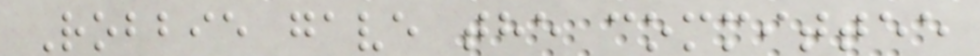Robbie gave the committee
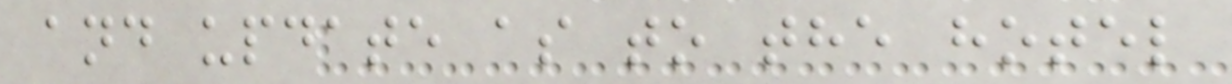and update as to the hotel
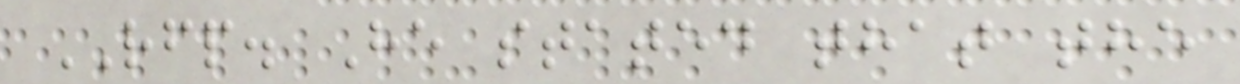RFP. He stated that the
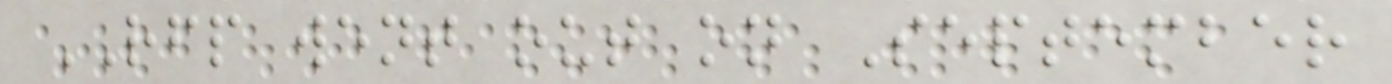RFP went out on September
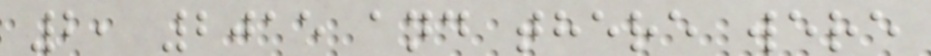2, 2015 and there were
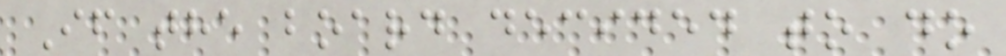If the board decided to do
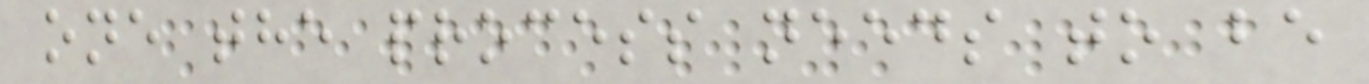one the process needs to be
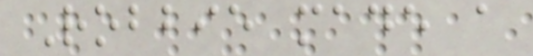Robbie made a
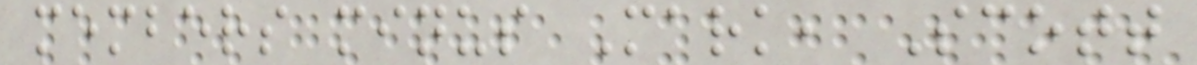members minus Mark, Scott
